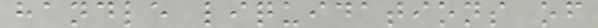handle liquidations of
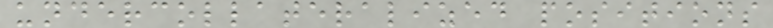undercollateralized positions
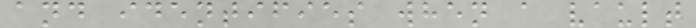and identifies when a vault
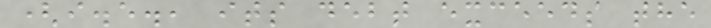(i.e., its debt exceeds the
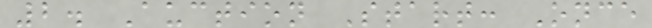2. Auction Start: Once
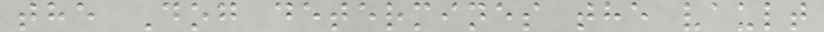the Dog determines the vault
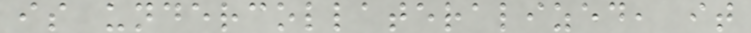is undercollateralized, it
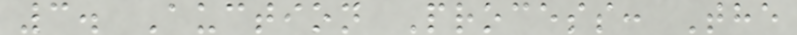3. Auction Process: The
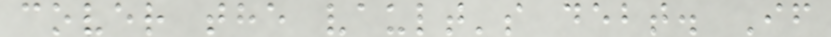cover the vault's debt. If
